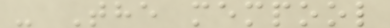- The mempool
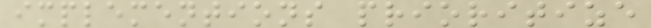implementions prioritize
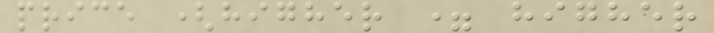price (higher = higher
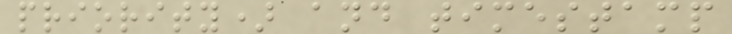priority) and timestamp
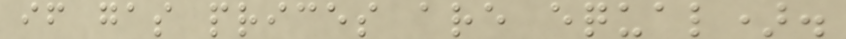if gas prices are equal).
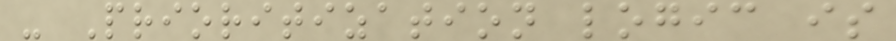- Prioritization logic is
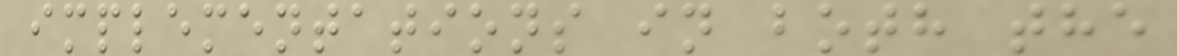implementations in both the
